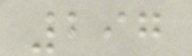297
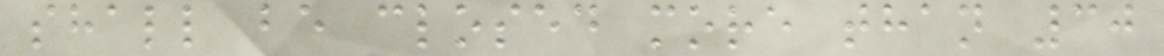shall be closed more than 30
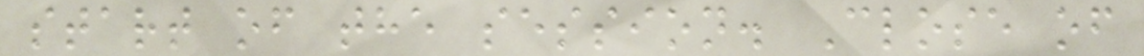start of the session. Close of
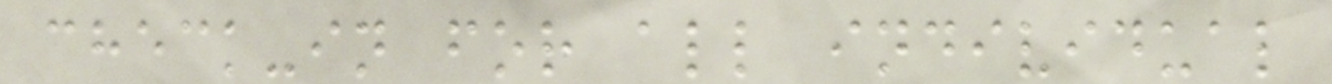check-in for all individual
